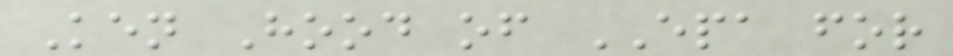Ken Hood of EPA for
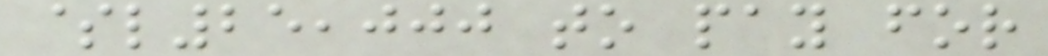$l25,000 to pay for
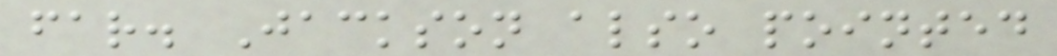far. Jackson also pointed
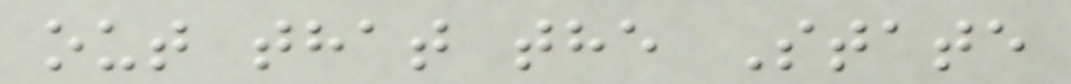out that the State
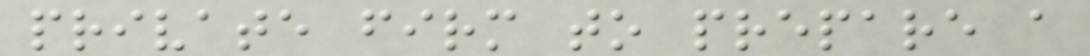private firm to prepare a
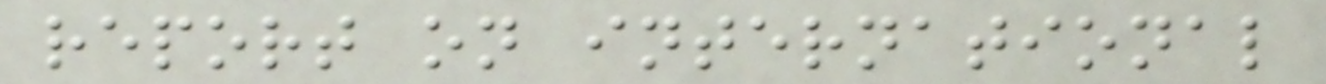report on international
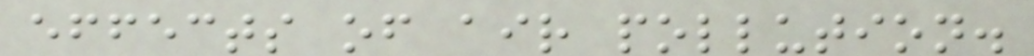effects of air pollution.
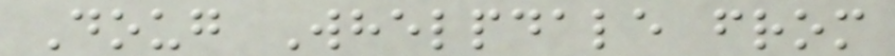Doug Whelpdale from
